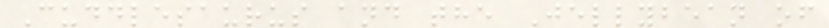Cuddlesaurus and the Jellybean of
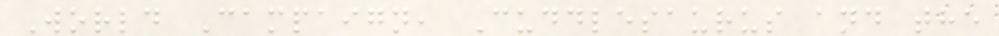World Campaign, Cuddlesaurus and the
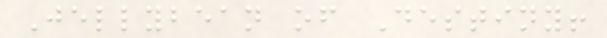Jellybean of Destiny!
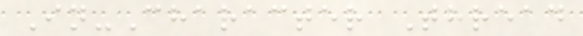In-Character Thread
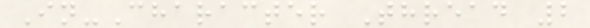In-Character Thread 2
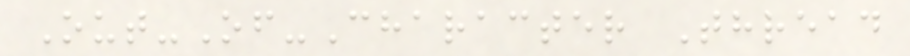Out-Of-Character Thread
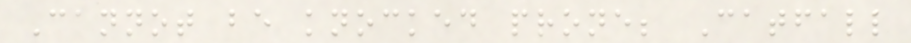Cannot be knocked prone; Catfall
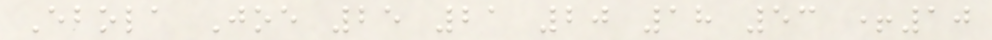Ebola Joe 25 21 20 18 53 +10
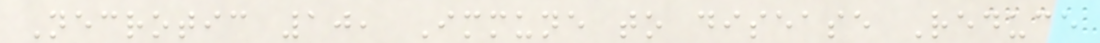Necrotic 10, Immune to disease Reduce
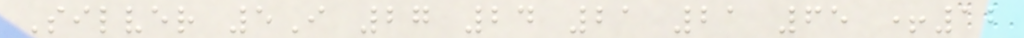Silver 5I 27 24 21 21 65 +12
